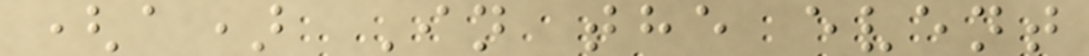(a) In the event
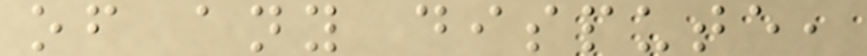of any dispute,
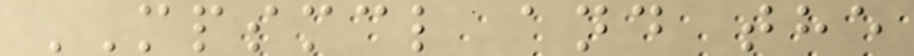MPSMCL and the
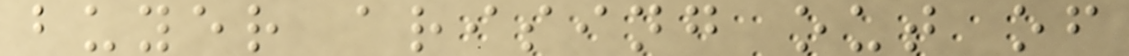buyer arising out of
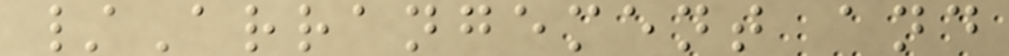/Arrangement and
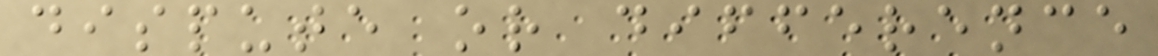dispute or difference
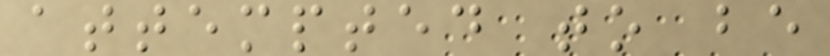attempted to be
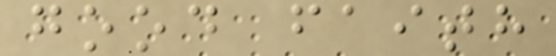good faith
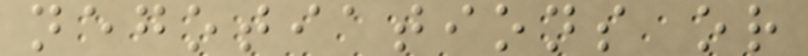negotiations or
